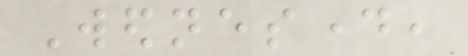Wednesday,
